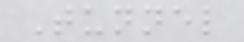Tunnel
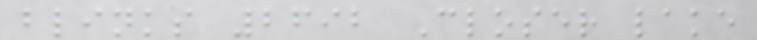blinks 2692 Closer lake
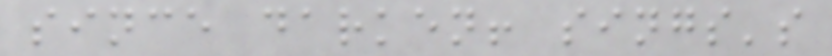since darken! sings's
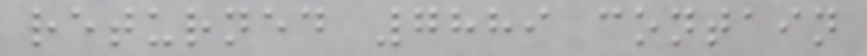returned 7889 contain
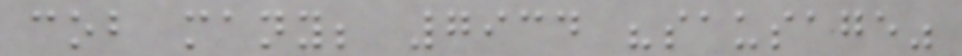cob many; 7934 "sausage"
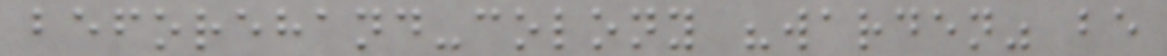beforehand-colony "warden" be
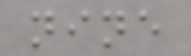nine
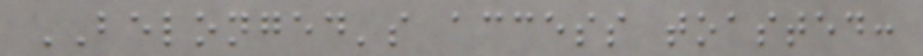BELONGED's access toasted:
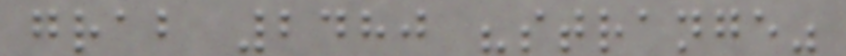grab 2480 "strange"
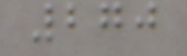270
